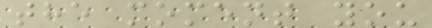the moment you
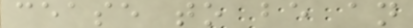cease to be an
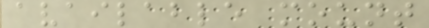available mount
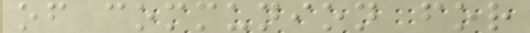of communion for
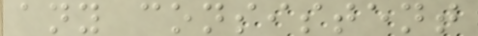any consistent
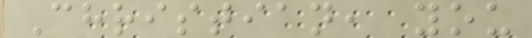Christian, you
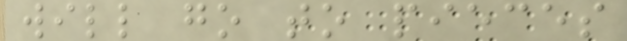will go to pieces
